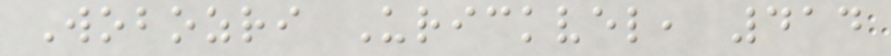Wobozri Urickvel, 414
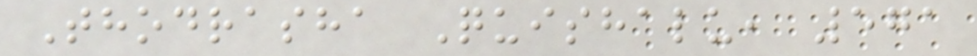Thodrasha Quishalu, 571
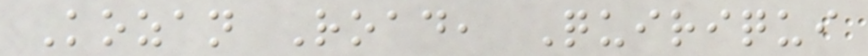Kozan Road, Quiriqui
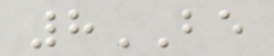8BE
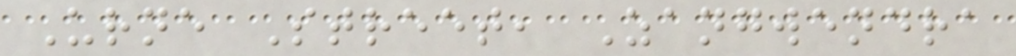Urne Street, Zangwendra
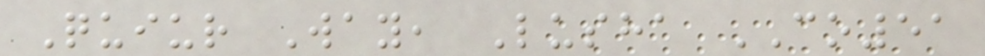Quiur Way, Lusha CO51
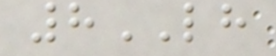8LH
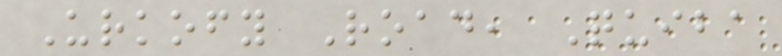Urkofy Road, Quiba
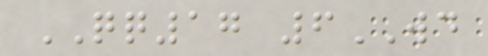QQ17 6WD
